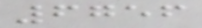6756
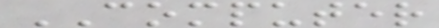COMPUTER
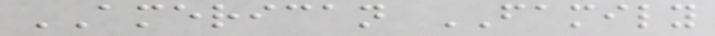AMERICAN FAMILY
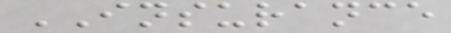INSURANCE
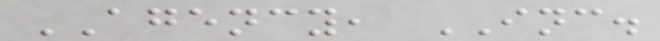AGENCY, INC.
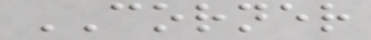CORNER
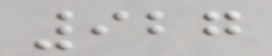927
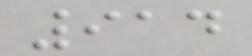914
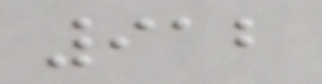912
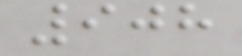908
